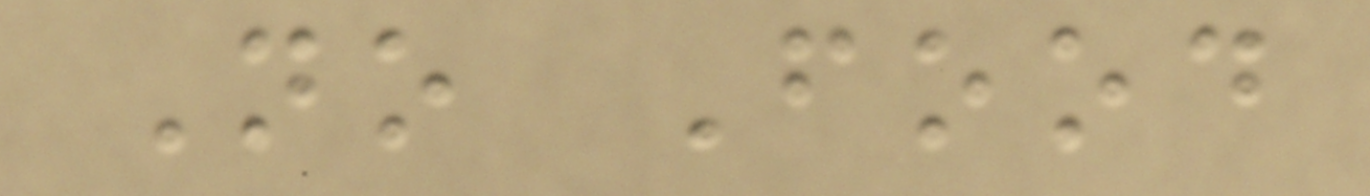No Food
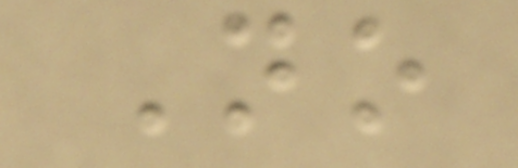No
